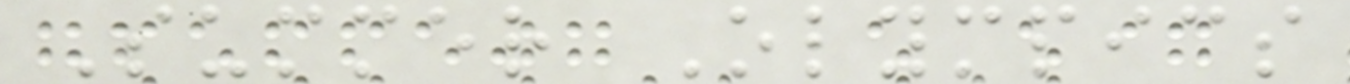Summer Olympics
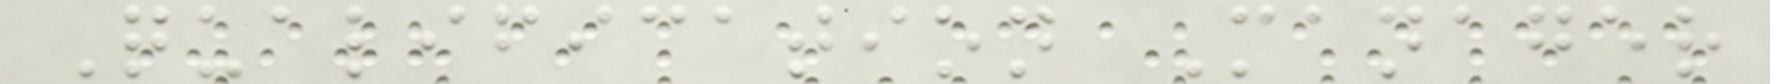Qualification Manager
